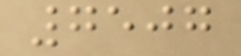7507
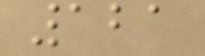121
